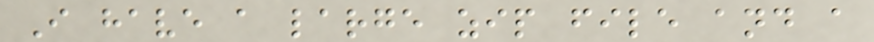I have a large zip file and a
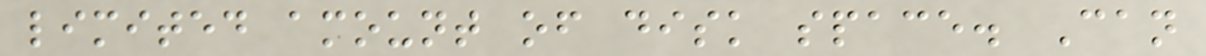limited amount of disk space. Can
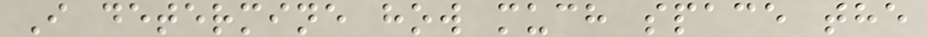I determine how much space the
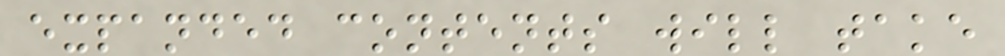expanded contents will take
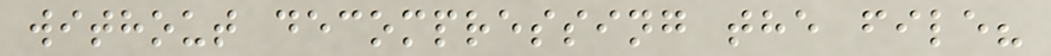without decompressing the file?
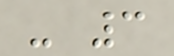- 3
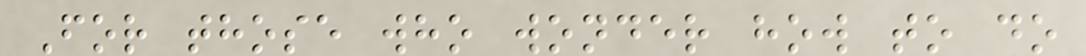For those who wonder how to do
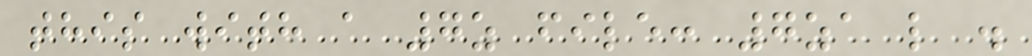this with a 7z file: 7za l .
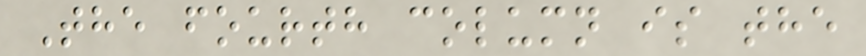The fourth column is the
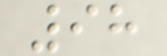98
